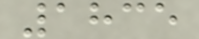1835
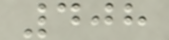408
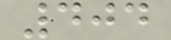404
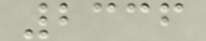2336
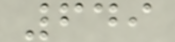649
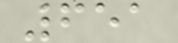651
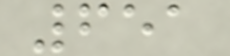651
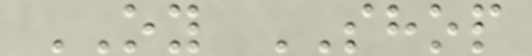OY SHOP
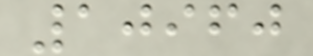10960
